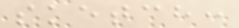sketch:
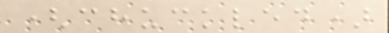(chuckled)
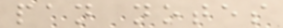pan notes
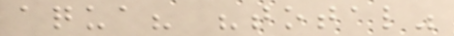aqua? "total"
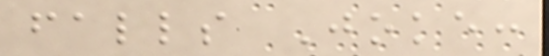falls Joke:
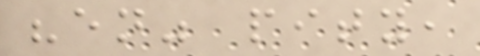"en" pity,
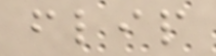flip
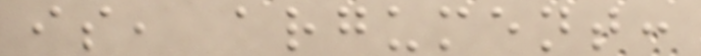is, argument:
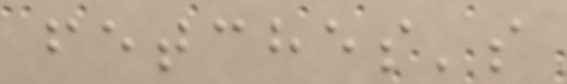fetches's
